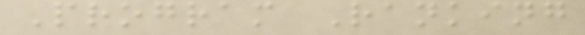Program Ranking
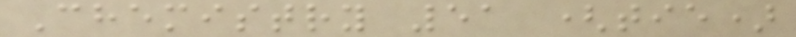Chemistry 51 (tie)
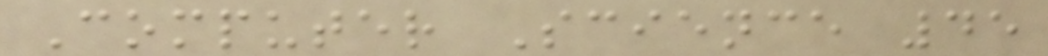Computer Science 45
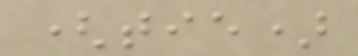(tie)
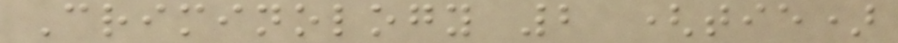Criminology 2 (tie)
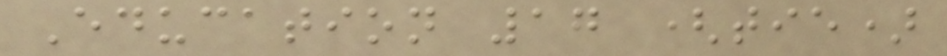Education 17 (tie)
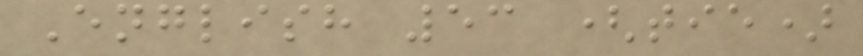English 53 (tie)
